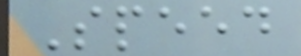Speed
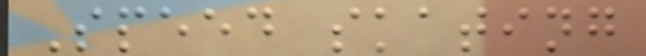Speed skating
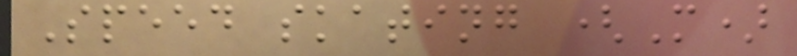Speed skating (M)
